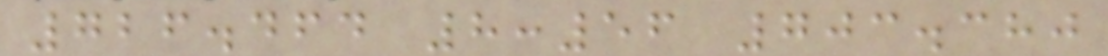726.464 8:56 703.380
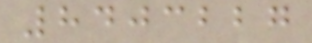8403227
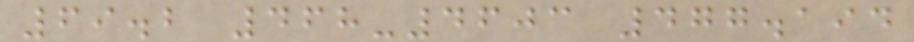69.2 468-4603 477.194
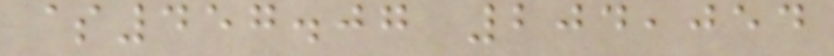$457.07 204,054
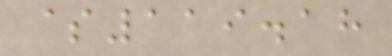$119.18
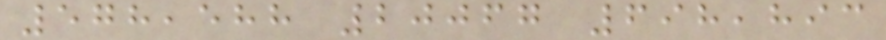578,588 20067 698,893
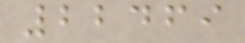22469
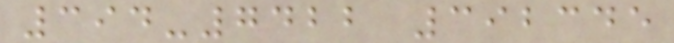394-7422 392345
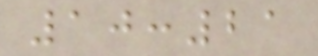10:21
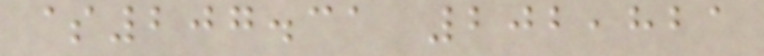$207.31 202,821
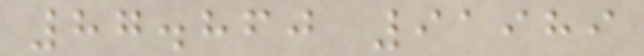87.860 91989
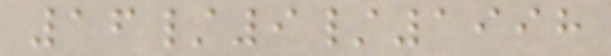16/9/1998
